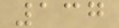137
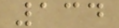134
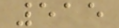515
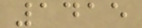1415
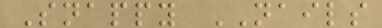Snappy NAILS
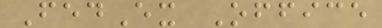FedEx Office
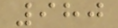980
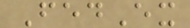FedEx
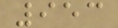953
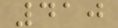410
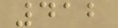412
